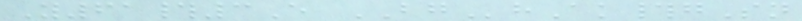Y61#3E BGhAk#gSn
